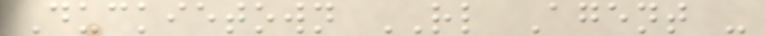Duckietown RL Agent -
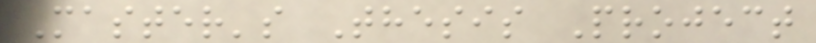Master's Thesis Project
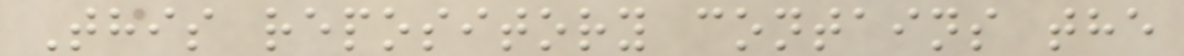This repository contains the
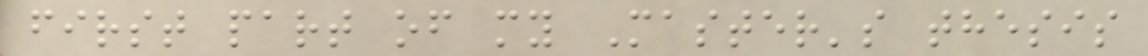first part of my Master's thesis
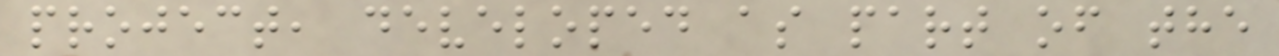project, developed as part of the
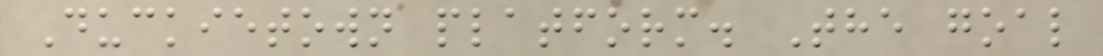Duckietown platform. The goal
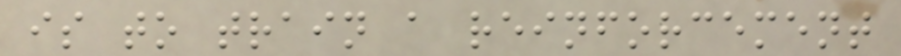is to train a reinforcement
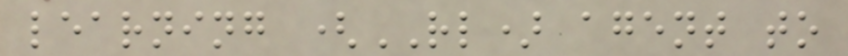learning (RL) agent to
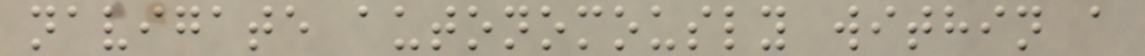navigate autonomously within a
